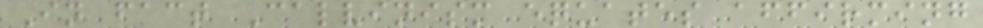In fact Calvinism equates affirming
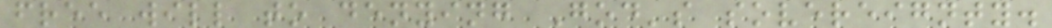free will to denying God's sovereignty.
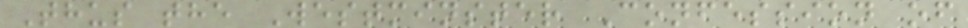Thus the Westminster Confession of
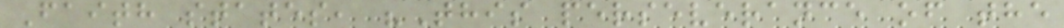Faith states, "This perseverance of the
